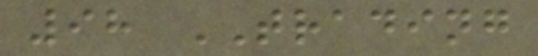98 TRADING
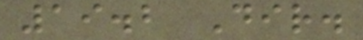19.2 Dir.
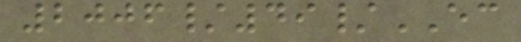2006/49/EC
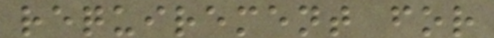requirement for
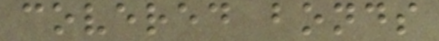covered bonds
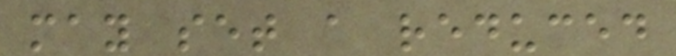may set a reduced
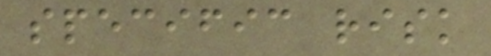specific risk
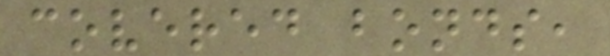covered bonds,
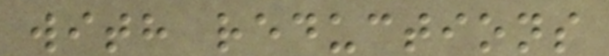with reductions
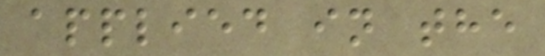applied in the
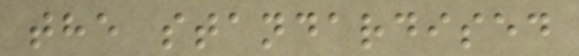the standardised
